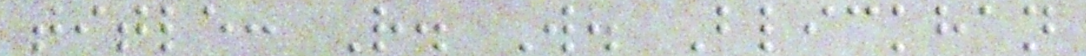title: R. W. Blickhan
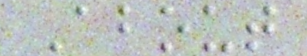About
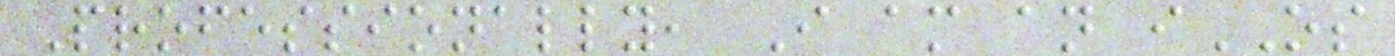Professionally, I am an iOS
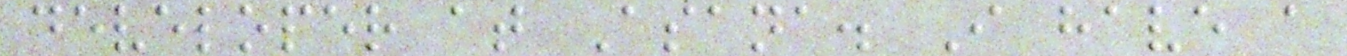developer at Asana. I have a
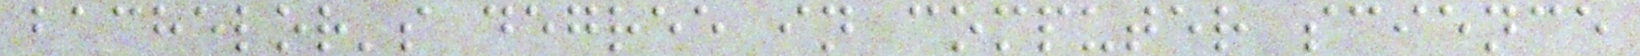bachelor's degree in computer science
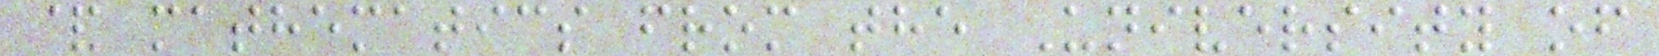& mathematics from the University of
